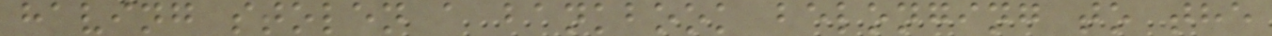having stolen a bankbook belonging to the
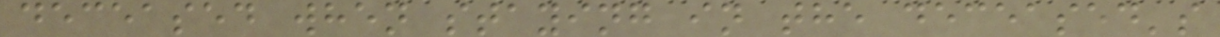deceased when staying in the deceased's
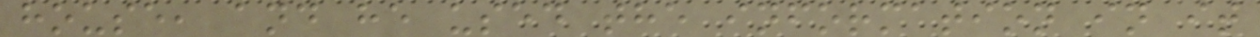house, and he used the information in it
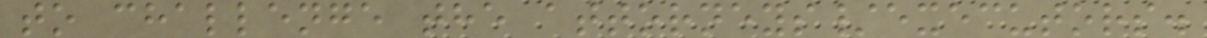to challenge the attorneys/executors.
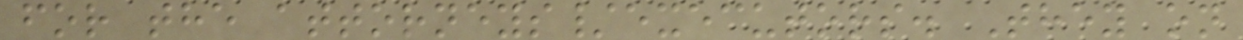for the attorneys/executors. They on
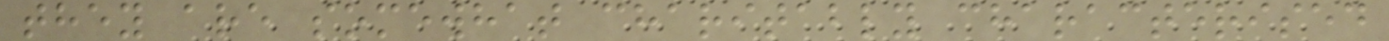they are somewhat charitably characterised
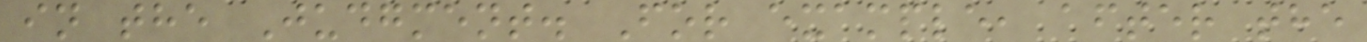in the Judgment. For example, after the
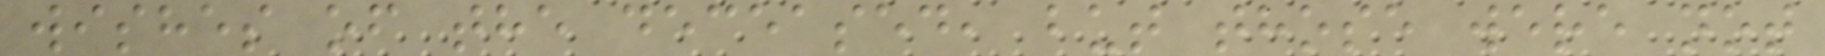wishes of the deceased, but those were not
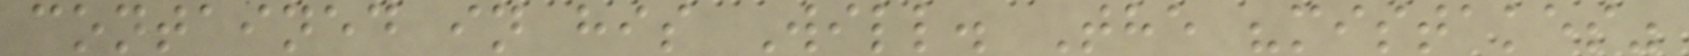contained in his Will. The "mistakes"
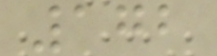172
